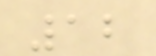12
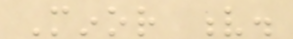Minor v.
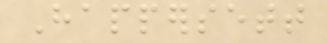Happersett
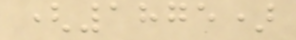(1875)
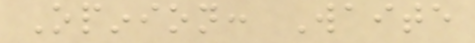Opinion: Waite
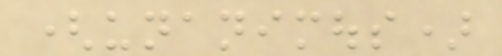(unanimous)
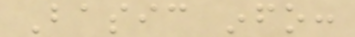Basic info:
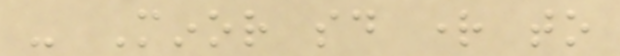- Minor said right to
